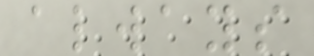always
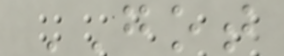GOT
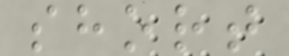short
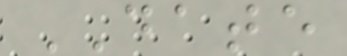DATE
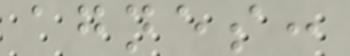agnes:
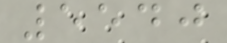5540
